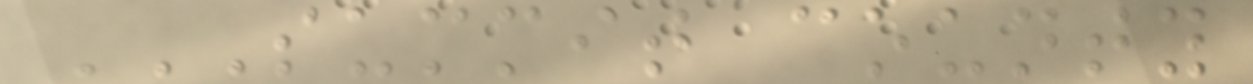SUMMIT COUNTY
